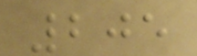205
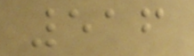516
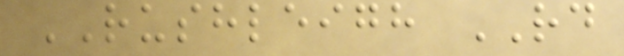RUSHLEIGH RD
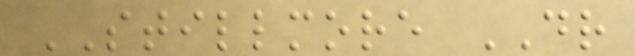STILLMORE DR
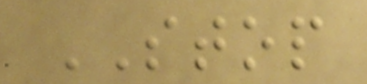STOP
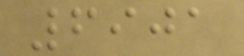6901
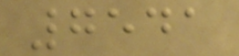7541
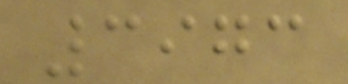3973
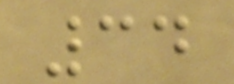34
